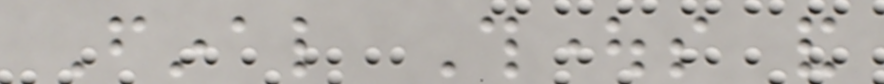Final Thoughts and
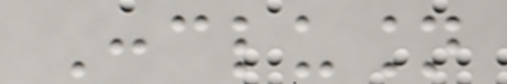Conclusion
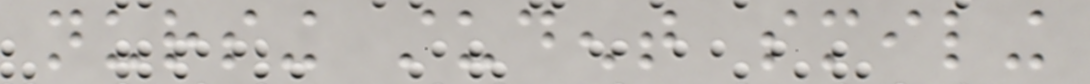nursing student smiling
